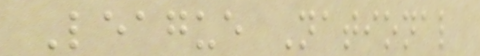League National
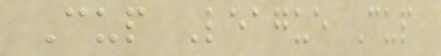Cup League Cup
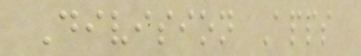Division Apps
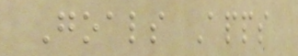Goals Apps
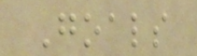Goals
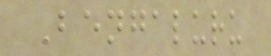Bengaluru
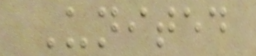United
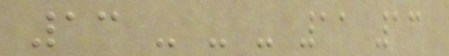13 - - - 11 13
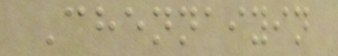Chennaiyin
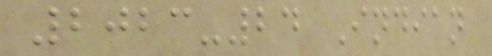2023-24 Indian
